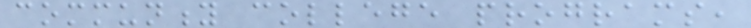community college programs,
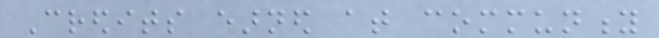Credits earned at community
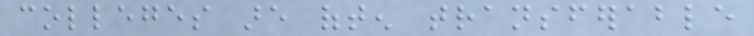colleges are often transferable
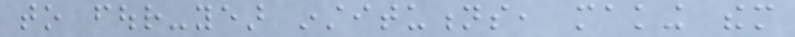to four-year institutions, making them
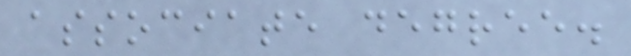associate degree.
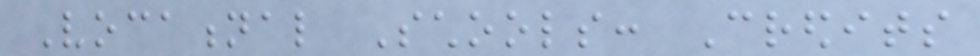Vocational Schools: Credits
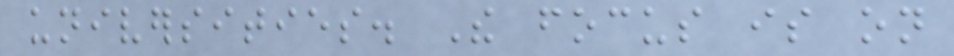universities. The focus is on
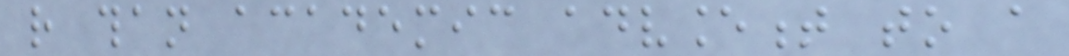rather than academic advancement to a
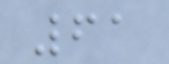61
